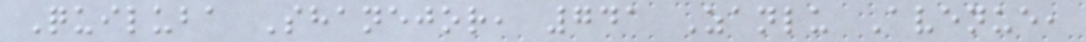Quiluba Shanejor, 741 Zanlu Avenue,
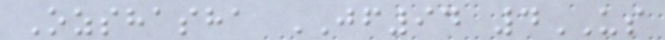Ozshasha JF94 4US
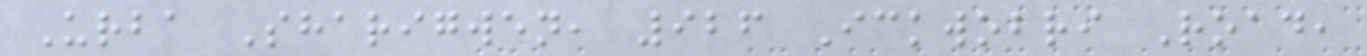Urba Sharigwen, 926 Ickwobri Road,
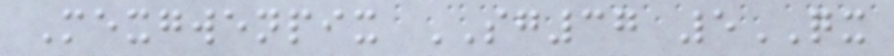Mexgwenpix SG37 5QX
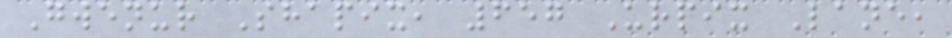Gwenur Shapix, 657 Urpix Lane,
